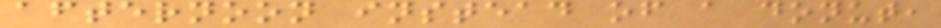afternoon instead of a donut,
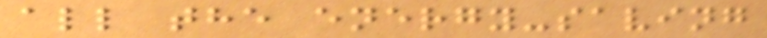all the energy-saving
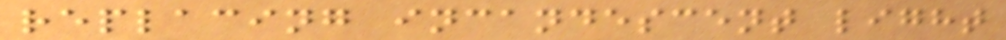replacing incandescent light
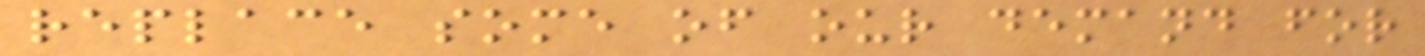replace some of our demand for
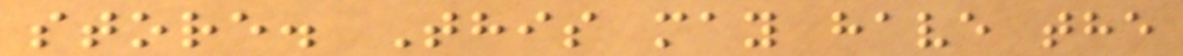store. This may have the
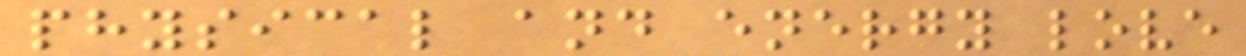physical and energy love
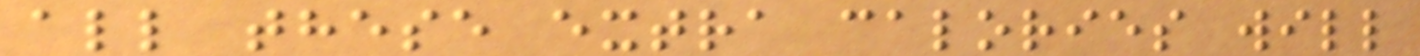all these extra calories will
